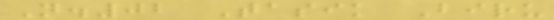N.02 Tasik Biru
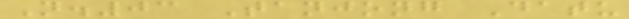N.03 Tanjong Datu
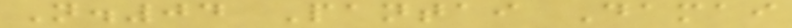N.04 Pantai Damai
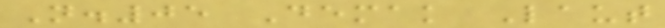N.05 Demak Laut
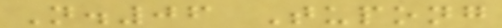N.06 Tupong
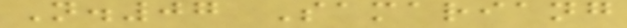N.07 Samariang
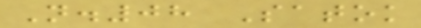N.08 Satok
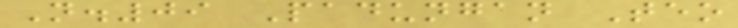N.09 Padungan Teo
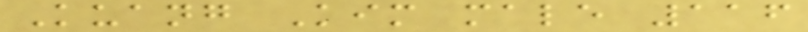Kuang Kim male 116
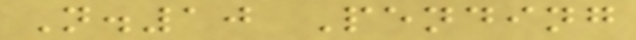N.10 Pending
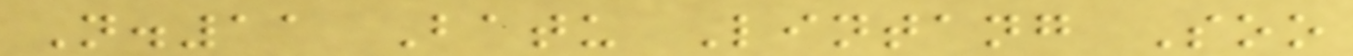N.11 Batu Lintang Soo
